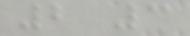2 3
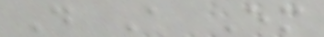D A Em
